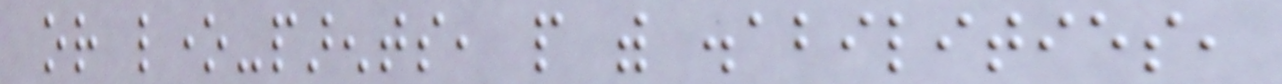or lone-parents, people with disabilities,
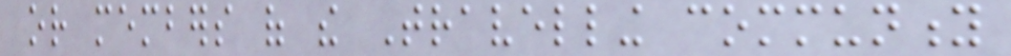or members of the Travelling community
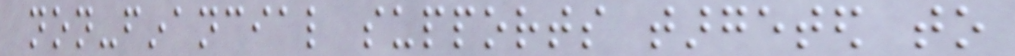non-financial supports targeted to
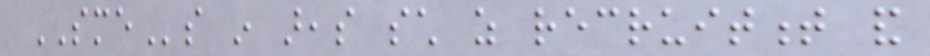SMEs in areas such as recruitment and
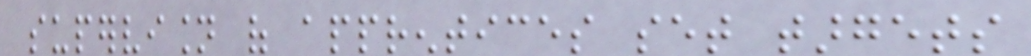supervision of apprentices set targets
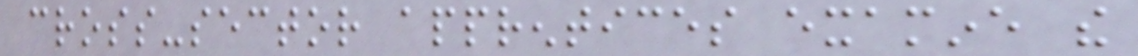cross-sector apprentices examine the
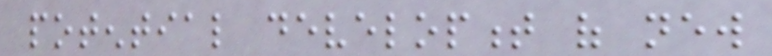potential development of new
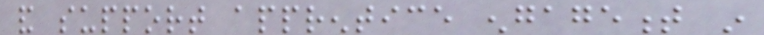and support apprentice engagement in
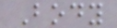Body
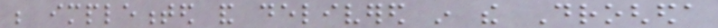be implemented and delivered in the Drogheda
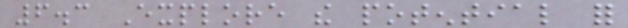6.3 Explore the potential for
